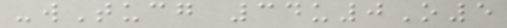-wTucg 34u0O5
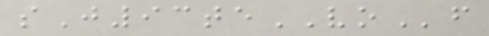sJ93teVOf
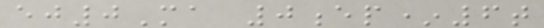ej0Ma 0ep*6t
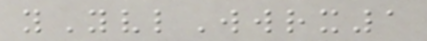yYvlWwrx1
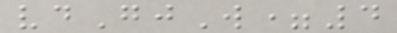vdGjW=4
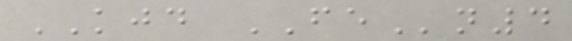KJD FEn4
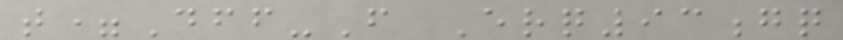t=Dff-F Erq93gq
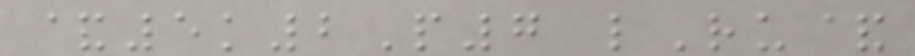&5k2P7 lRu&
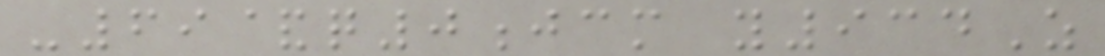-69&q0jcm y934Z
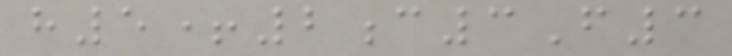h5+2c3F3
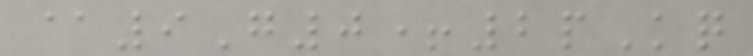@9G0+2pKq
